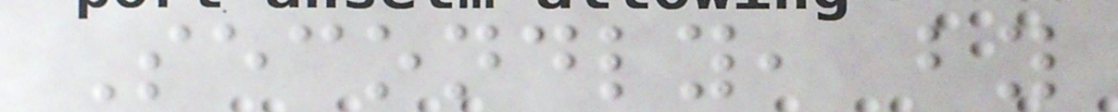Secondly, by
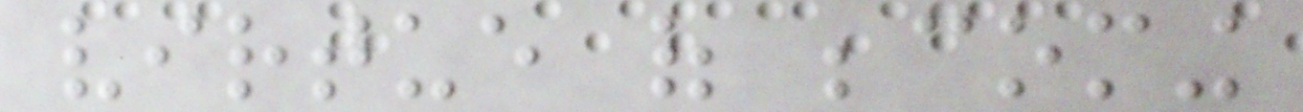virtue of becoming
